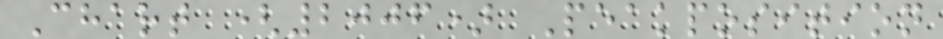Chart (2006) Peakposition
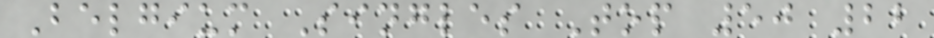Belgium Singles Top 50 22
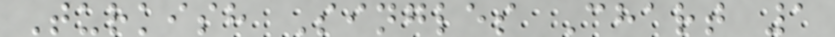Turkish Singles Chart 1
